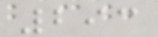293
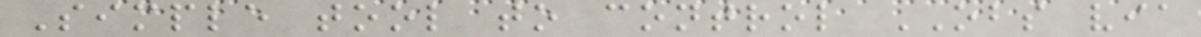Simple tool to control OBS via
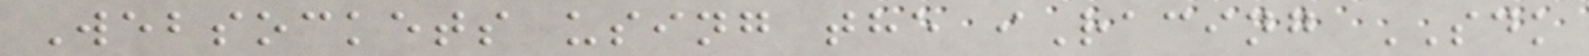Websockets using the iRacing SDK
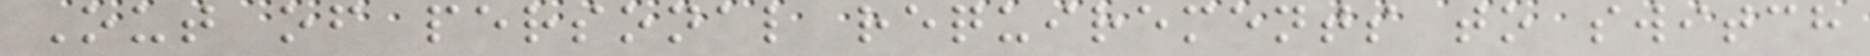Out of personal requirements to switch
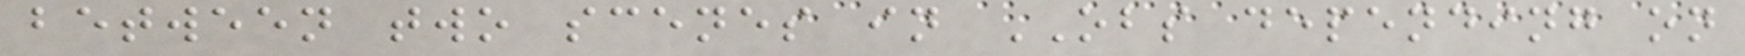between two scenes in OBS depending on
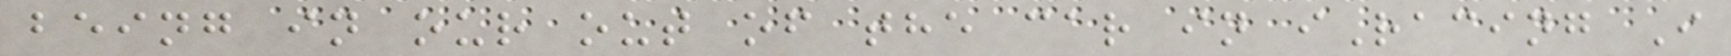being in our out of the car in iRacing I
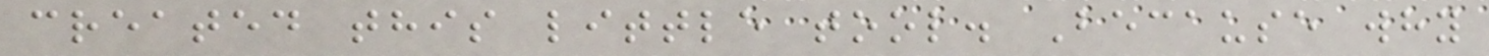created this little tool. Because why
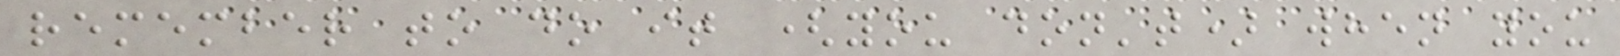remember to do it (you don't) when you
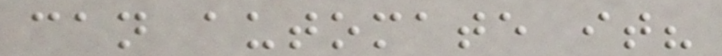can automate it?
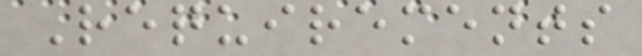Requirements
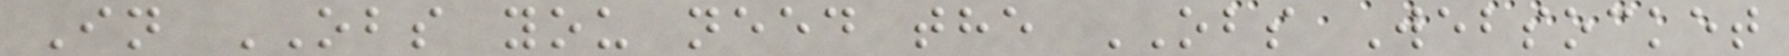In OBS you need the OBS Websocket
